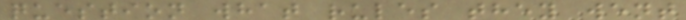question what rules they went
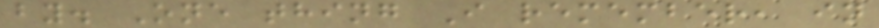by. One thing I remember, in
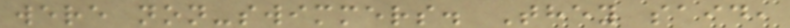were non-swimmers. They said,
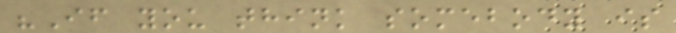"If you think somebody is
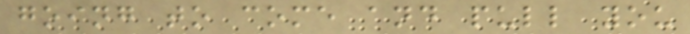going to come and pull you
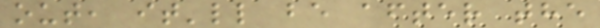out, it'll be after the
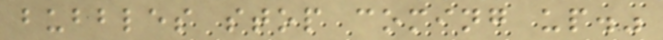bubbles stop coming up."
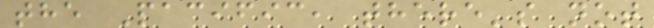the Pacific, there's not
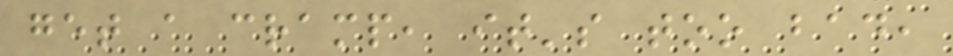get a cramp, it's too bad,
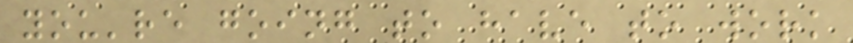you're going to have to work
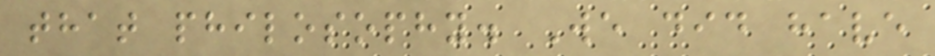that philosophy. We did have
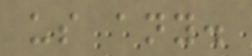us any.
